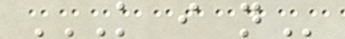K I N
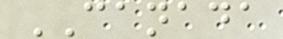CANADA
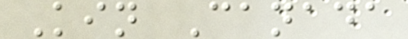Kin Canada
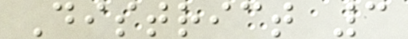District 3
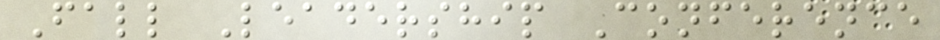Fall Leadership Conference
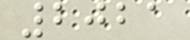2021
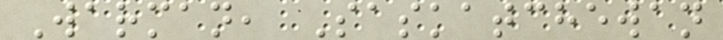Warman, Saskatchewan
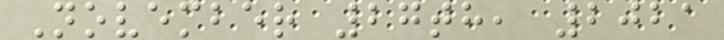November 27th, 2021
